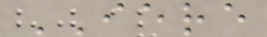IERE
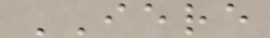IERE
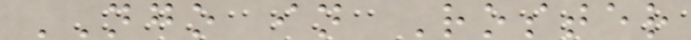NGO in Roster
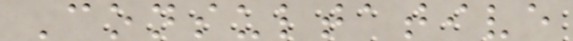Consultative
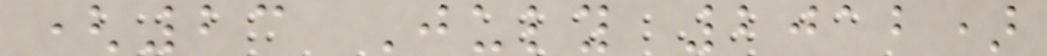(23 July 2012)
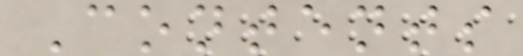Contents
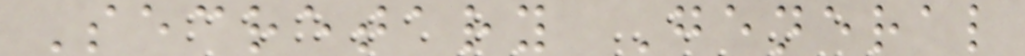Secretary General
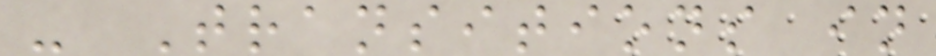- Transitions in
